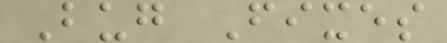Bug Fixes
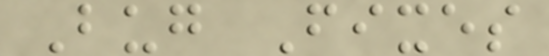Bug Fixes
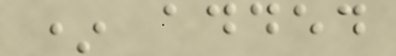* added
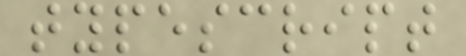typescript
